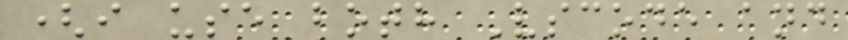(i use both Vscode and
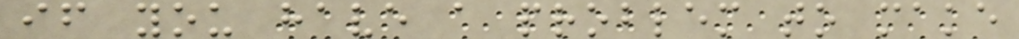if you have a problem to make
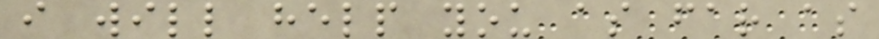i will help you as far as
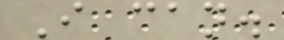I can.
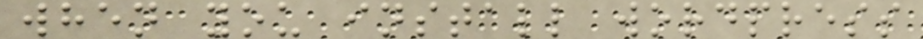when you install wordpress
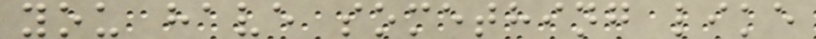you have something like
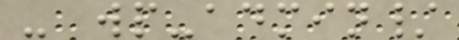- wp-admin/
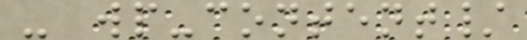- wp-content/
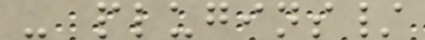- plugins/
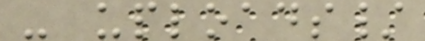- uploads/
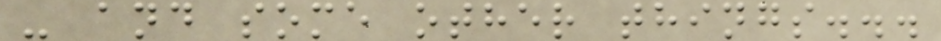- and some other things...
